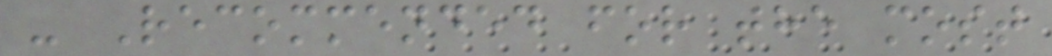- Recommended for the most
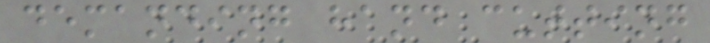demanding hand cutting
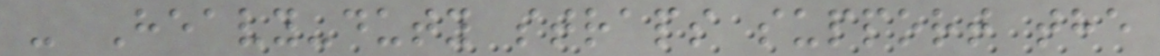- Heavy-duty straps support the
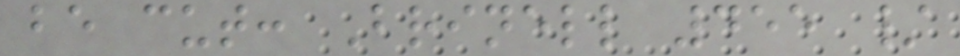be cut: Brinell 455 /
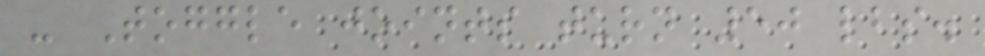- Toggle joints turn 50 lbs.
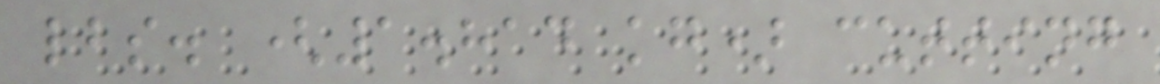lbs. (1.814 kg) cutting
